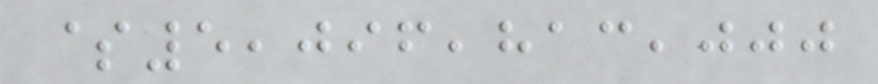$5,096,813,000
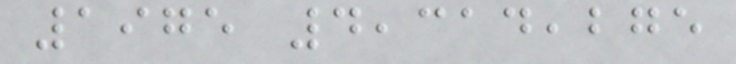1975 4,314,275
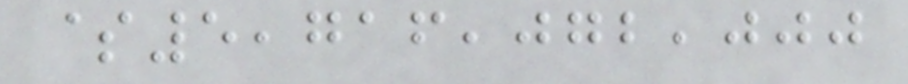$5,716,072,000
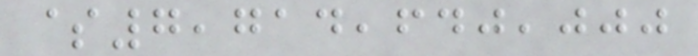$7,714,640,000
